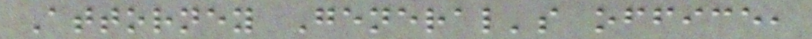Attorney General's office,
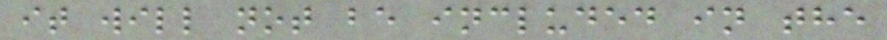it will not be included in the
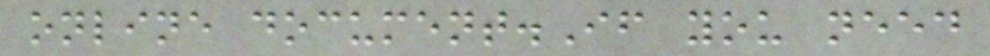online document.If you need
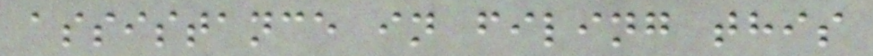assistance in filing this
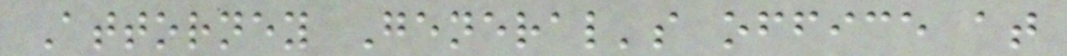Attorney General's office at
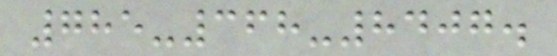785-368-8407.
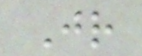Jr
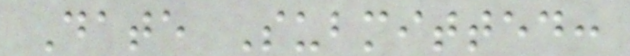Date Submitted:
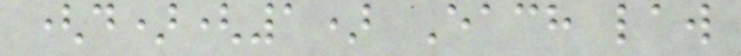(d)(1) Each law
